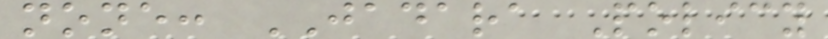none: JADARA Policy
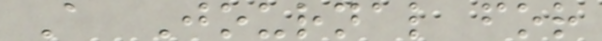A Journal for
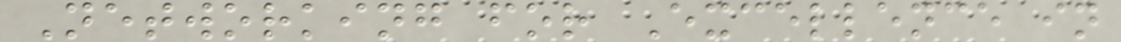Networking for Excellence in
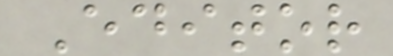Editor
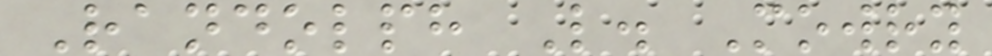Randolph L. Mowry
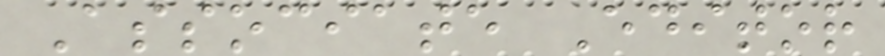Associate Editor
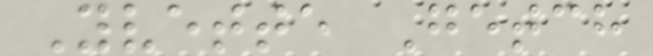Yvette Getch
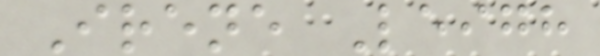Irene Leigh
